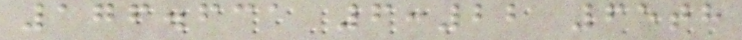176.631 6:22 65th
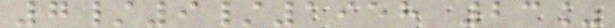7/9/1958 23%
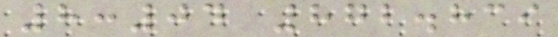8:04 872.839
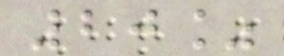20%
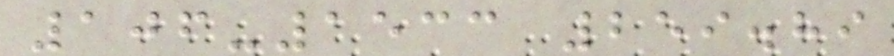106-1533 259.89
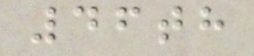46th
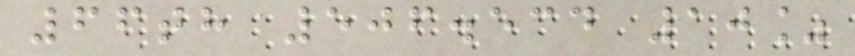66th 506.534 10%
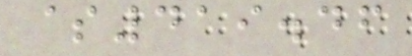$419.46
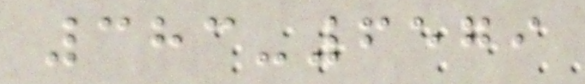383-6579
